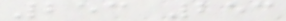253 253
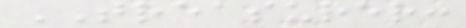TREASURER:
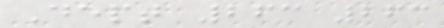Dept 263 263
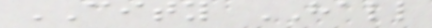CITY HALL
